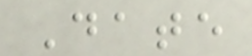Date
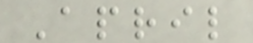April
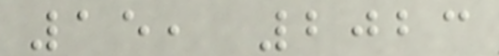15, 2023
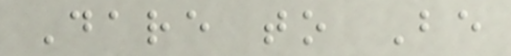Dare to Be
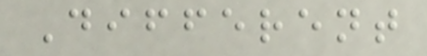Different
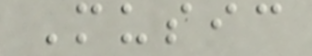Music
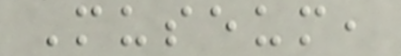Museum,
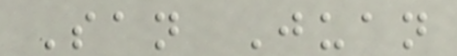San Juan
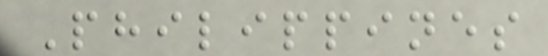Philippines
